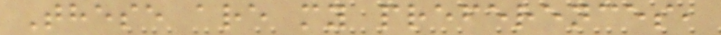These are my preferences,
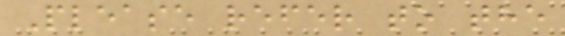Please refer to the
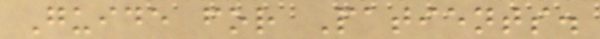Guide for Patients.
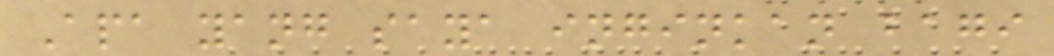Apa yang saya inginkan bagi
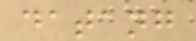datang
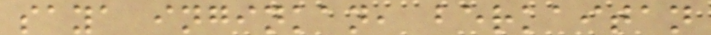saya inginkan, berkaitan
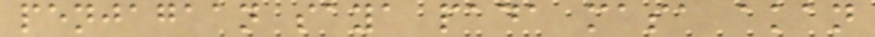penjagaan saya pada masa akan
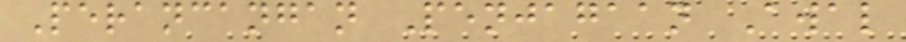Perancangan Penjagaan Awal
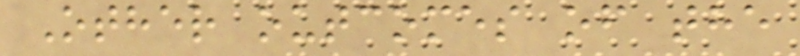Other outcomes of the
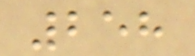258
